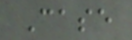Case
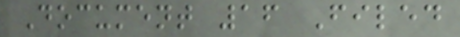Document 16 Filed
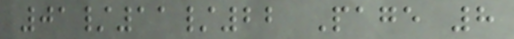01/11/22 Page 8
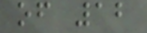of 12
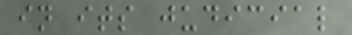in its judicial
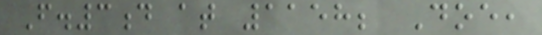F.3d at 1158; Doe,
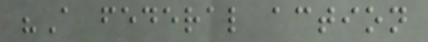"A federal action
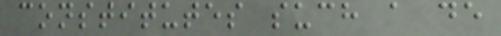constitutes such a de
